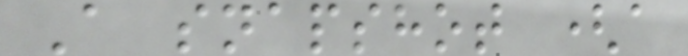A snapshot (a
